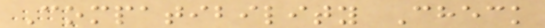Compatibility Check
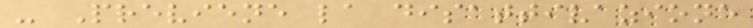- Previene la disattivazione
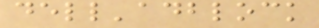dell'adblock
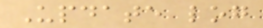Update log
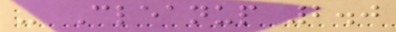- Cleanup 2.0
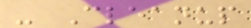- Cleanup
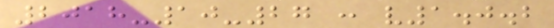2018-10-27 : v1.0.2
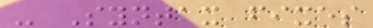- Syntax fixes
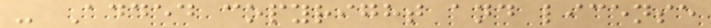- Added copyright and license
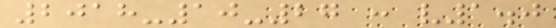2018-10-27 : v1.0
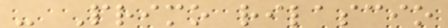- Primo rilascio
